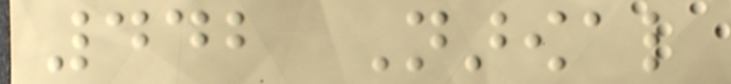442 Narowal
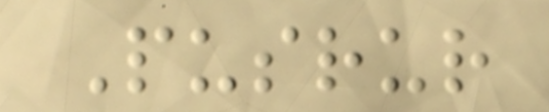Pusrur
